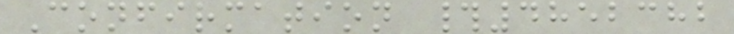Confirmation #4852382
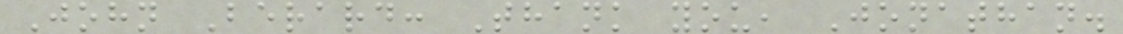John Berard: Thank you, Jonathan.
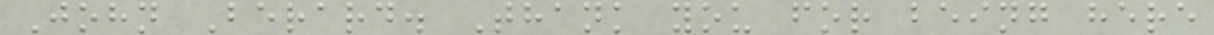John Berard. Thank you for being here
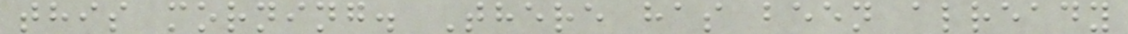this morning. There has been already
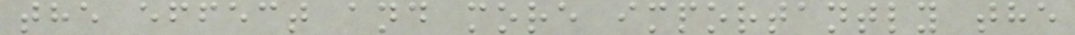the effect and more importantly the
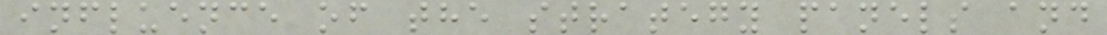influence of the strategy panels and
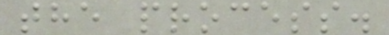the process.
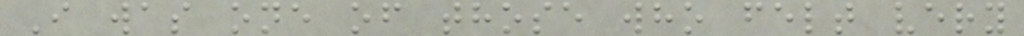I was one of those who felt very
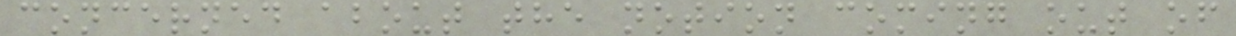concerned about the notion coming out of
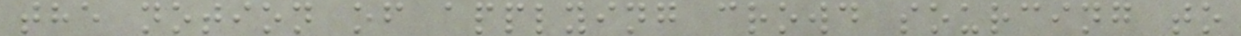the notion of applying crowd sourcing to
